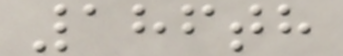186th
